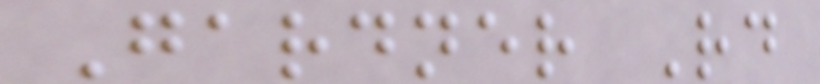Gardner Rd
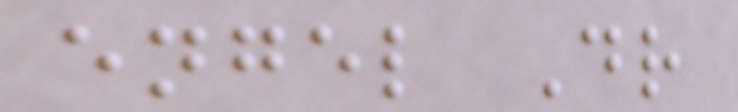engel Dr
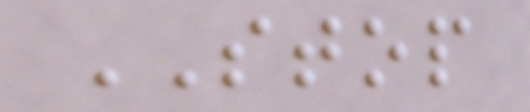STOP
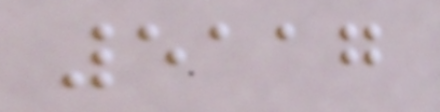5117
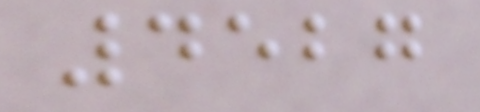4527
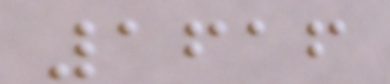1616
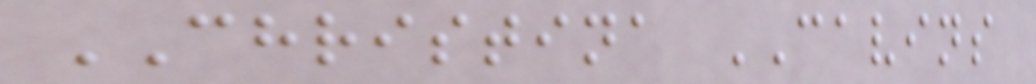CHRISTINA CAVINS
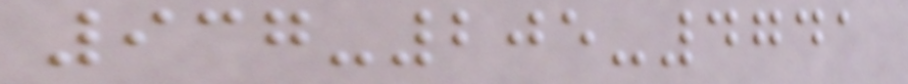937-205-4741
